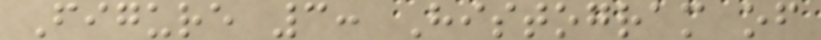Figure 3: Histogram of
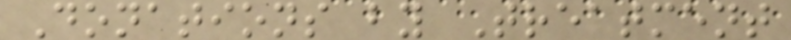Donations by Treatment
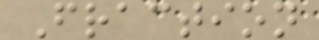Fraction
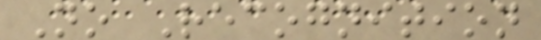No Recognition
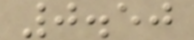0.50
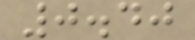0.40
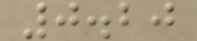0.20
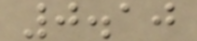0.10
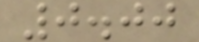0.00
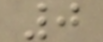0
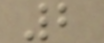2
